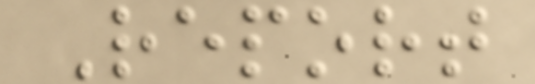Report
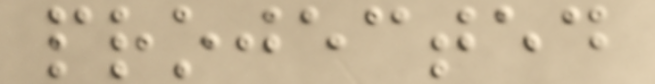projected
